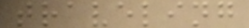traveling
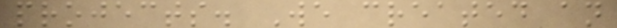projects. We created an
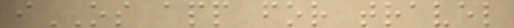iOS app for travel
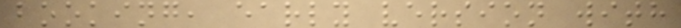booking, early version with
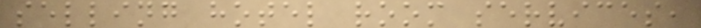selling hotel room services,
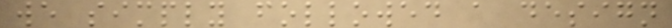we simply followed a design
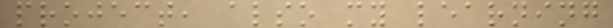project, also my learning
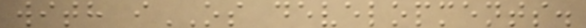with iOS developments.
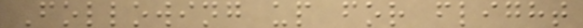Following up for flight
